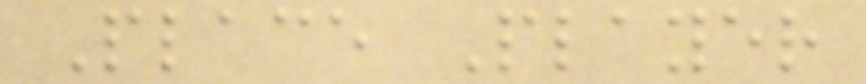Place Player
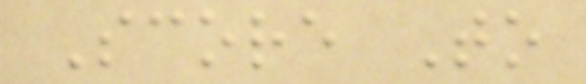Score To
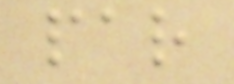par
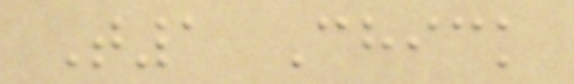T1 Chick
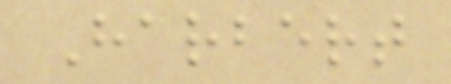Harbert
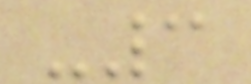-3
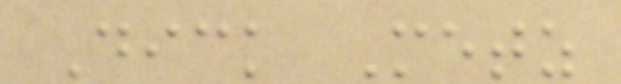Dick Metz
